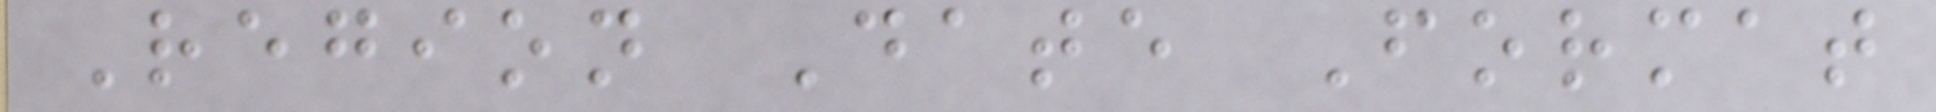Region Date Format
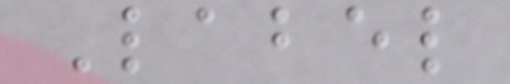Label
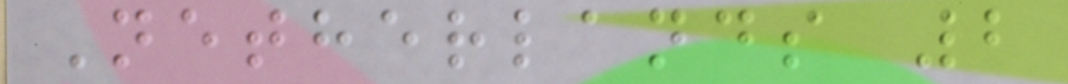Netherlands 2
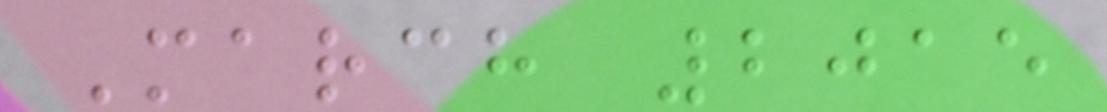March 2015
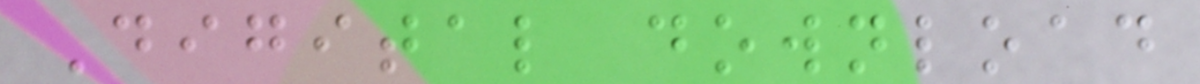Digital download
